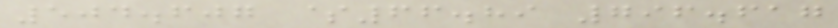504.607 $66.89 796.617
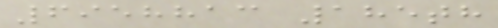6958813 185th
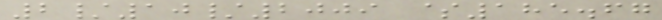2/10/2009 $185.67
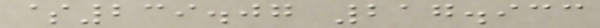$239.07 217.933
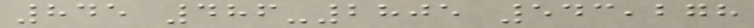845 486-2805 543,278
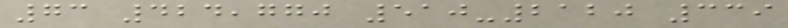73 424,770 510-2120 339
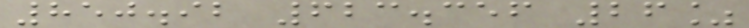850.92 623.356 26%
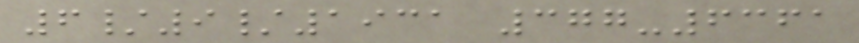6/9/1931 377-6361
